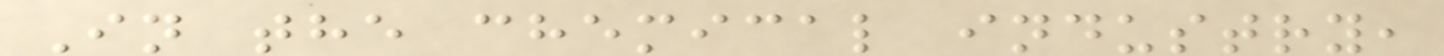In the chemical industry,
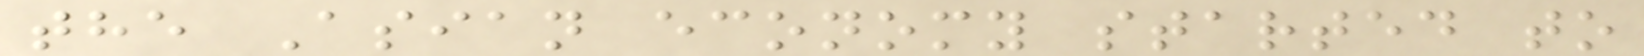the Asian economy started to
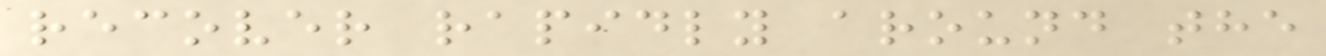recover rapidly around the
